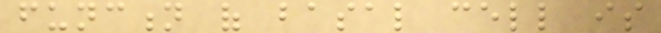function of basal cell is
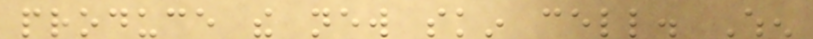produce the new skin cell. When
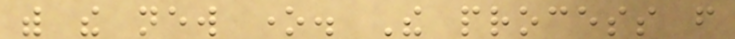with the new one. The process from
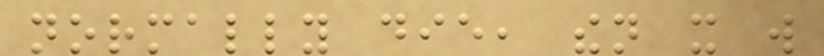normally die, then it will
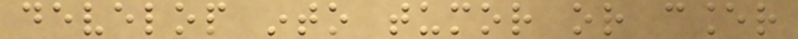develop into tumor or cancer
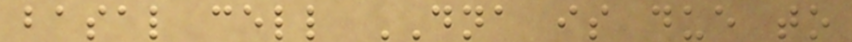basal cell DNA is due to
